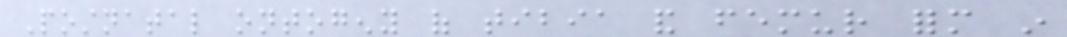Postnatal ontogeny of tibia and femur form in
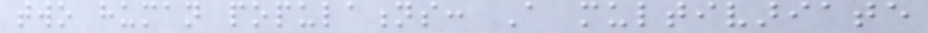two human populations: A multivariate
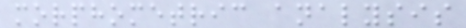morphometric analysis
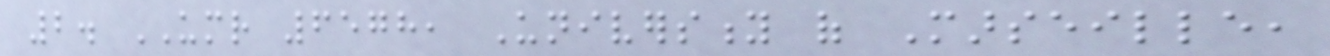2. UMR 6578, University of Marseille,
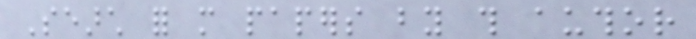Search for more papers by this author
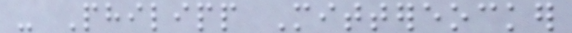- Philipp Mittereocker
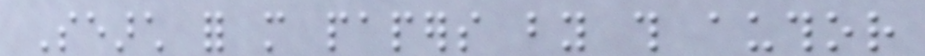Search for more papers by this author
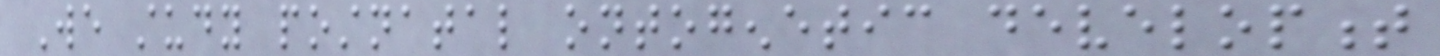We study postnatal ontogenetic development
